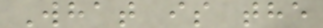What is the
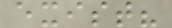exist?
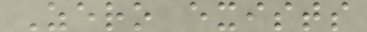Zero exists
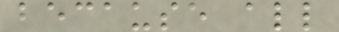because all
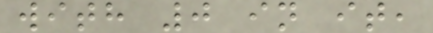with 0 in it,
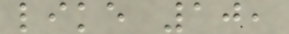like 10,
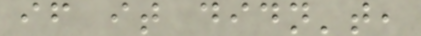if it didn't,
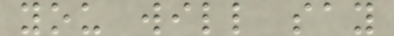you will say
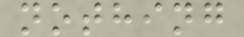nothing
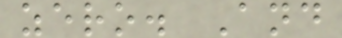zero. And
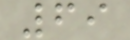69
